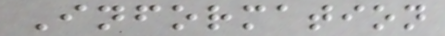Information
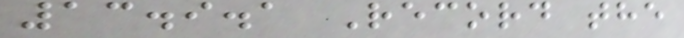13.9.1 Record the
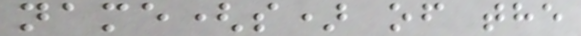name(s) of the
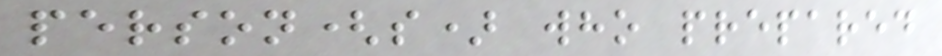person(s) who prepared
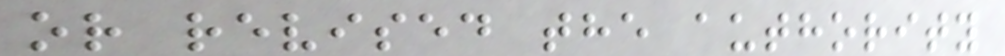or revised the authority
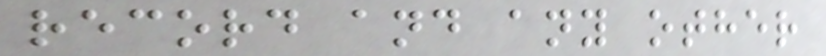record and any other
